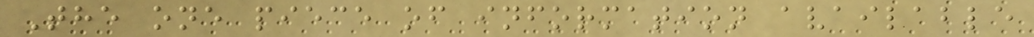The one piece of information available
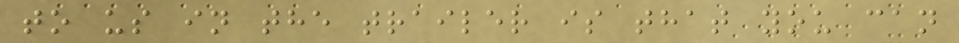to us in the trailer is that you can
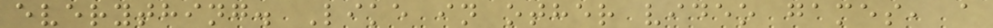everything. Like in other video games, a
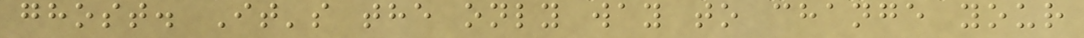ghost. It's the only way to change your
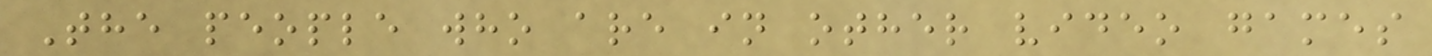The people who are in other video games
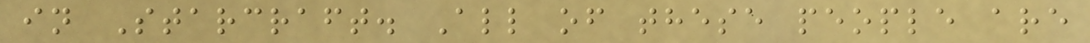in Starcraft. All of these people are
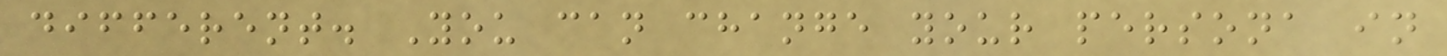different. You can change your persona in
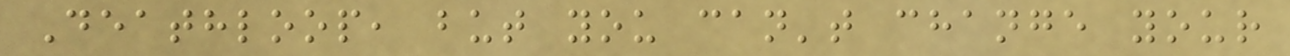Deathloop, but you can't change your
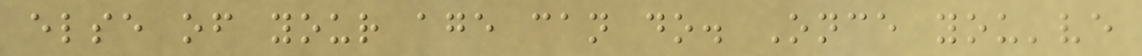else of your age can do. Once you've
